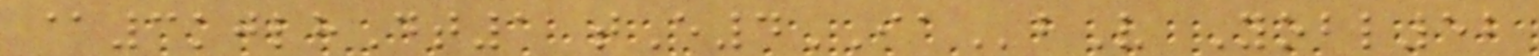@3kjlhDt1 tE4IAbV Yobl52
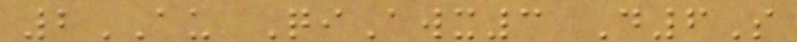2AU QiAwx3 D6S
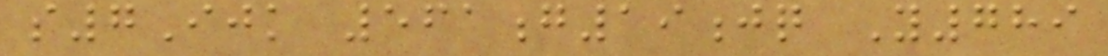s7Ijk 561g19jq Y789
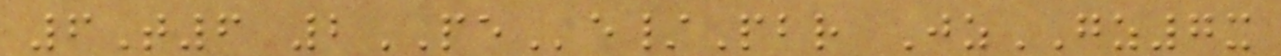6T6 2PEe/Pbr JzGZ7x
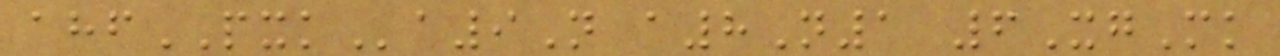ahfPXKa9N a8N1 6XgMk
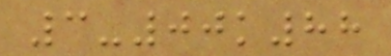3-00k88
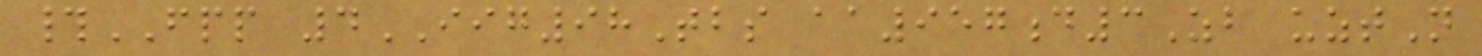#FPP 4IIG98Tbs aa957d3Zb uztN
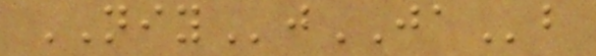NIYjJAb
